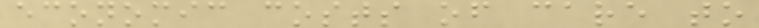economic costs of care to
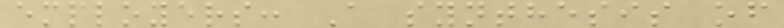employers: A synthesis of
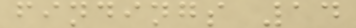findings 14
